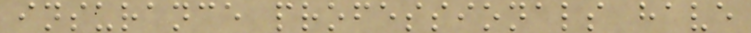insurance professionals have
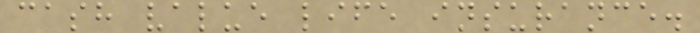cash value life insurance.
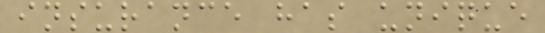insurance has unique
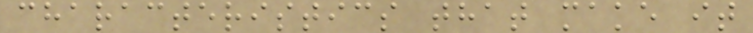characteristics that make it
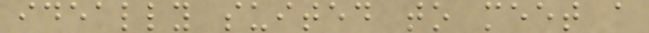ideally suited to meet a
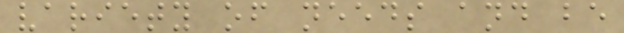variety of needs and be
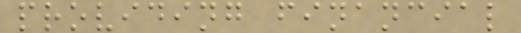providing financial
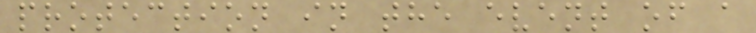protection in the event of a
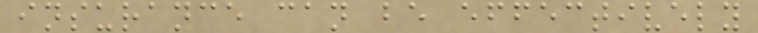insurance can be effectively
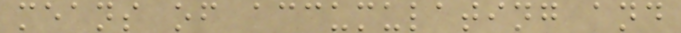means of accumulating and
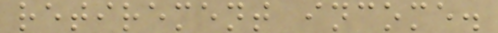retirement income.
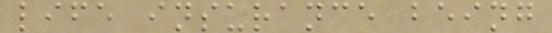life insurance being
